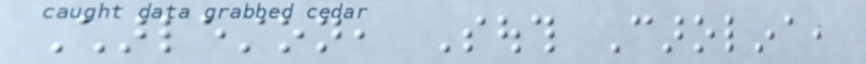Charleston, South Carolina,
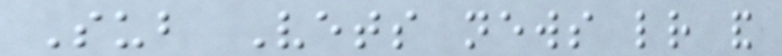Sub Vets news letter and
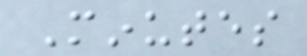Minutes
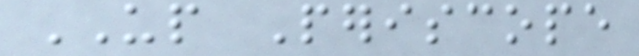UP Periscope
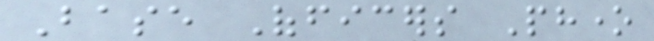Base Officers Phone
